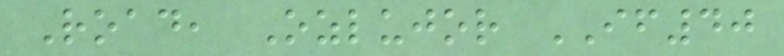Road, Ozlujor IF40
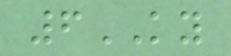6KY
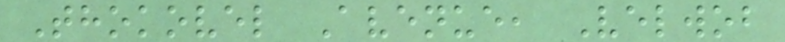Thokovel Avenue, Velwob
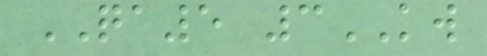QA5 3KW
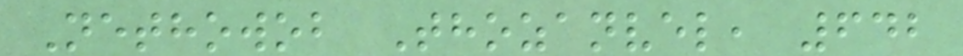Nethowob Thozanvel, 642
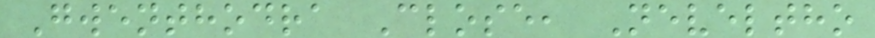Gwenthodra Close, Neveltho
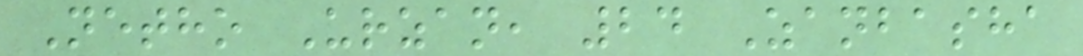Netho Urzan, 24 Zanbasha
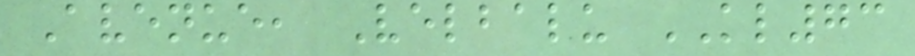Avenue, Velbalu KL73
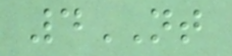4NT
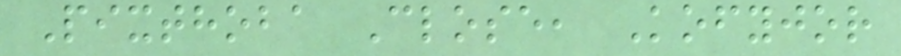Pixthoba Close, Kofyjor
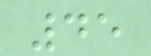45
